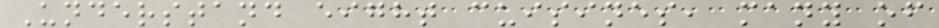Understand eight cuisines, many of
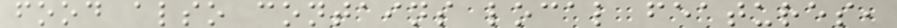food also contains local features,
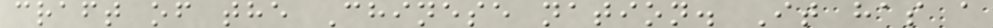craft of the Chinese nation. It has a
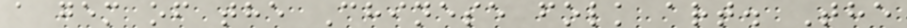a gem of the Chinese folk art. The
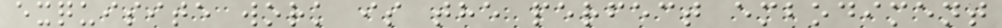exquisite work is the perfect embodiment
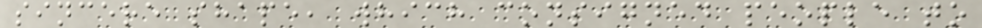sincere shape, which consigned people to
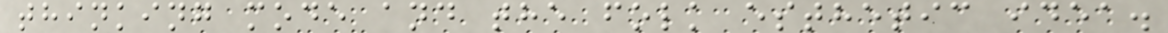thinking mode and the folk esthetic idea.
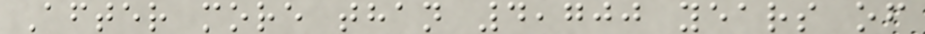After more than 4,700 years of
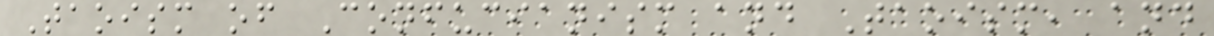Taoism of Confucianism and Taoism, and
